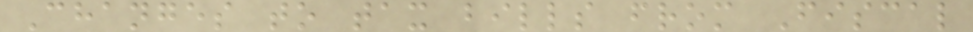Changes to tax bills from Fiscal
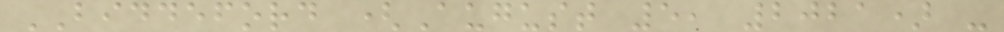BIDDEFORD (August 5, 2021) -
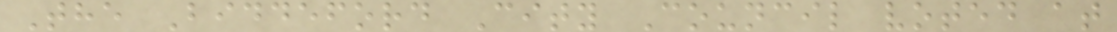The Biddeford City Council voted at
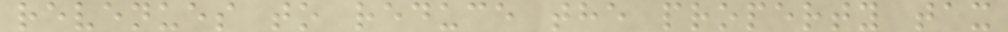revenues to reduce the property tax
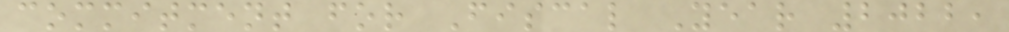commitment for Fiscal Year 2022,
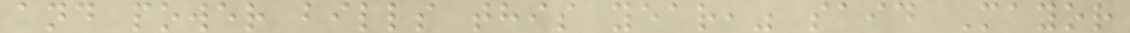and power bills this year," said Mayor
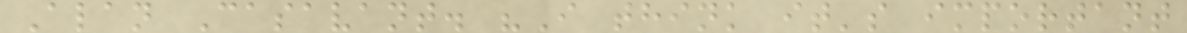Alan Casavant. "I think it's important
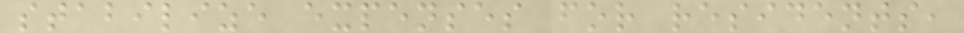stabilize expenses for residents,
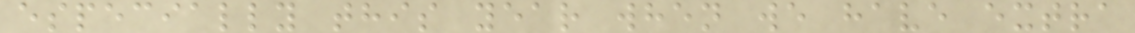especially this year when we have extra
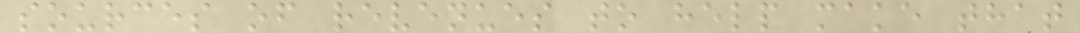sources of revenues to help make that
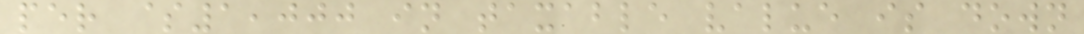per $1,000 in taxable value is down
